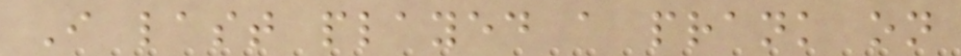I last played a prank on
